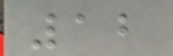12
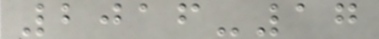2016-17
